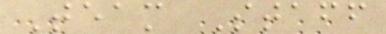Team Staff
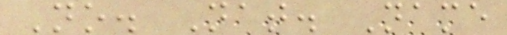No. Nat. Name
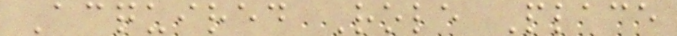Acquired Role Place
